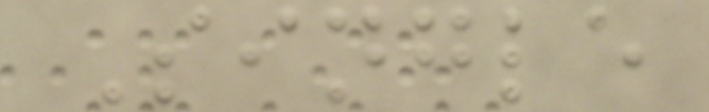Single
